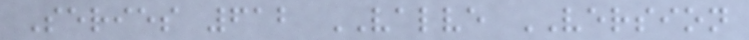Series 612 VALVE VERSION
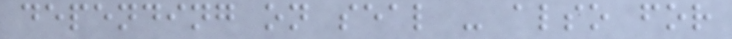depending on seal - also for
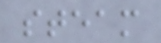steam
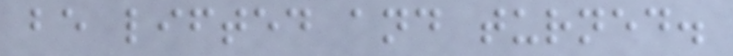be lifted and turned.
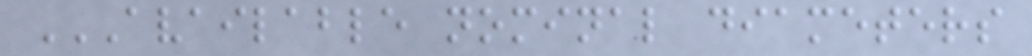AVAILABLE NOMINAL DIAMETERS
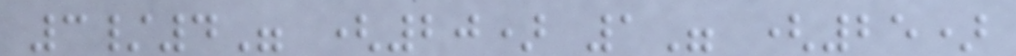3/4" (20) 1" (25)
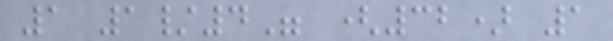1 1/4" (32) 1
